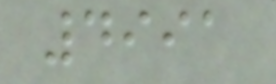4991
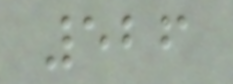526
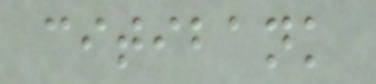citibank
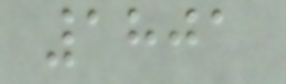1801
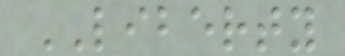LIBERTY
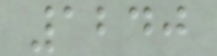1240
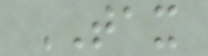TAX
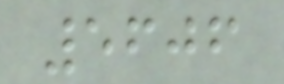5606
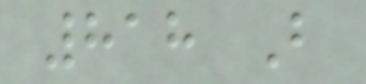818 B
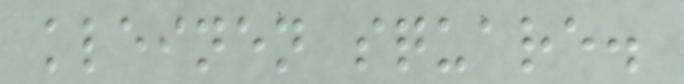kleinen square.
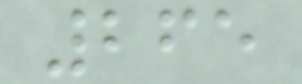265
